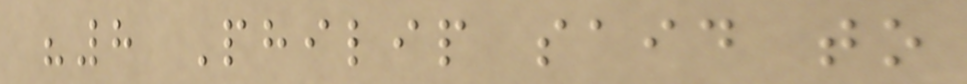"8 Philip said to
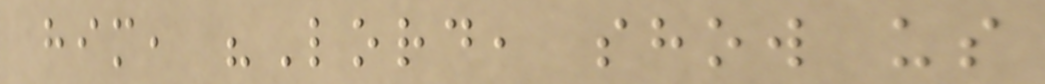him, "Lord, show us
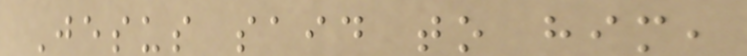Jesus said to him,
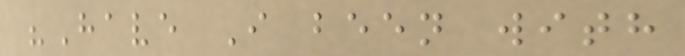"Have I been with
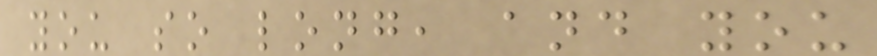you so long, and you
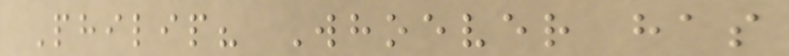Philip? Whoever has
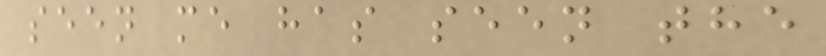seen me has seen the
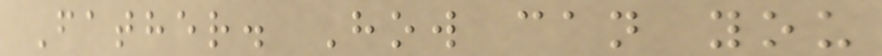Father. How can you
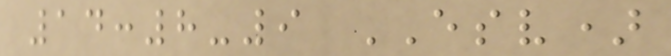14:8-9 ESV)
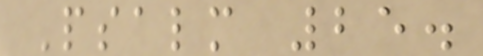Psalm 25.
